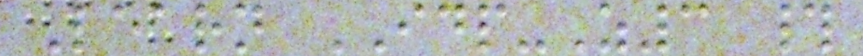Learn IDP-Z3 #
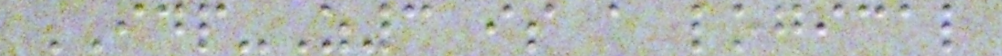IDP-Z3 is a logical
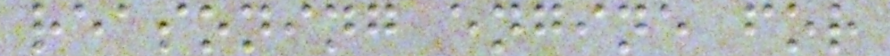reasoning engine for
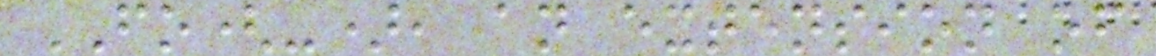FO(-), an extension of
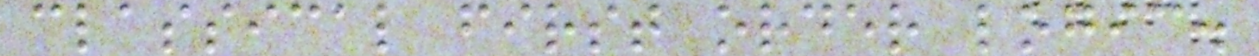classical first order logic.
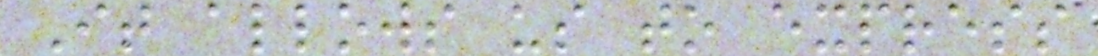It allows us to express
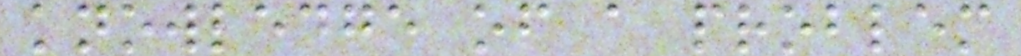knowledge of a problem
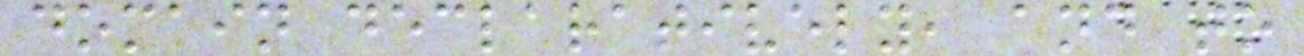domain declaratively, and to
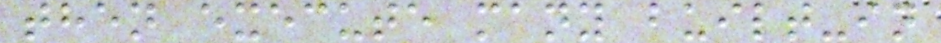then execute many built-in
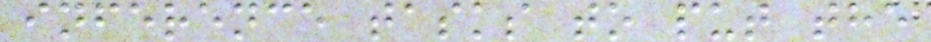inference tasks to put the
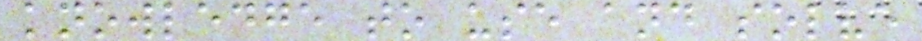knowledge to use and solve
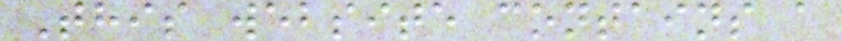This website contains a
